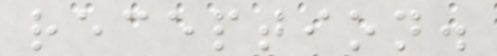reception.
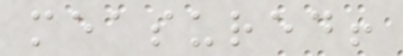measured!
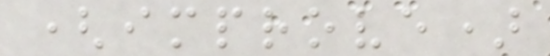(improve)
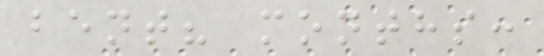bent? months:
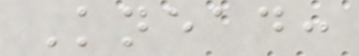Knead:
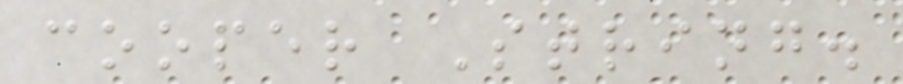cooper String.
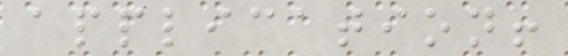application!
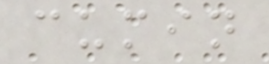cumin
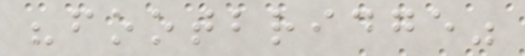"footbridge"
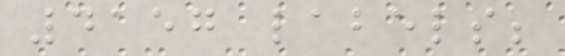4157 labels;
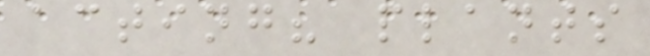acting? plants
